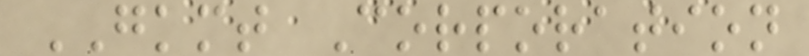GKMT Corporation
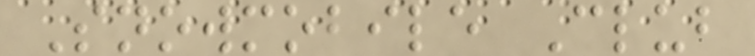Snowmobile Club
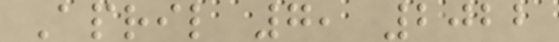April 7, 2022
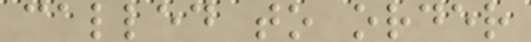called to order
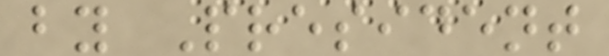by President
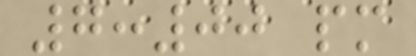7:00 pm
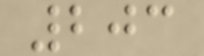203
